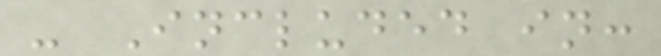- Included in:
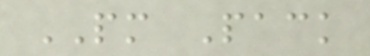PM Pack
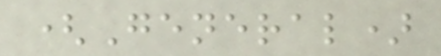(General)
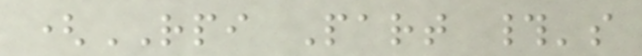(RPI Part #'s
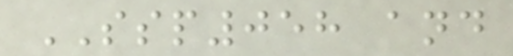SSP058 and
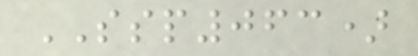SSP063)
